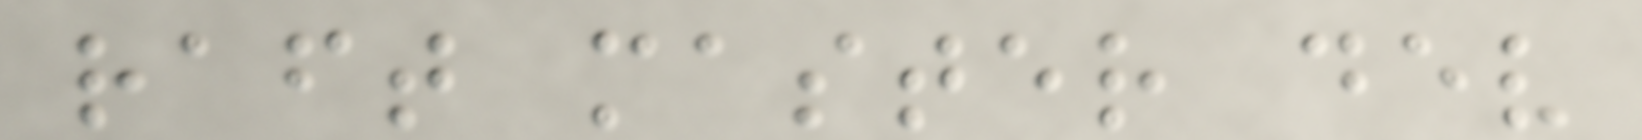raft master dev
